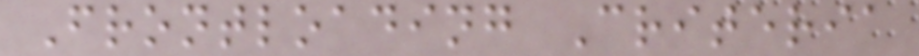Frontloading Criteria
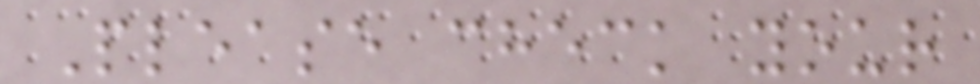Please check your
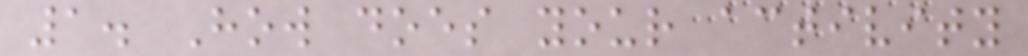1. How does your activity
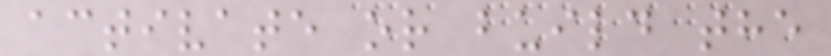activate or build the
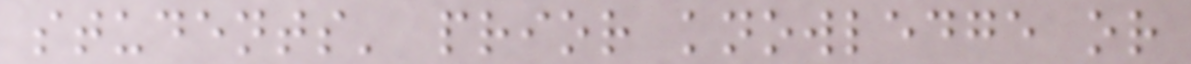students' prior knowledge or
